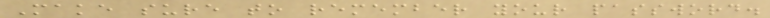Make sure to remember your password.
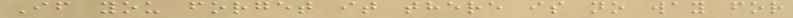If you forget it there is no way for
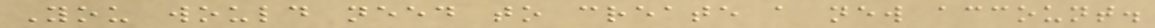You would need to create a new account.
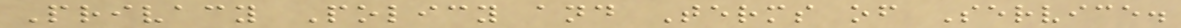Privacy Policy and Terms of Service.
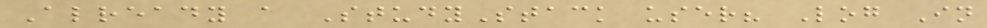Already a StudyStack user? Log In
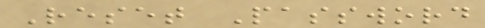Reset Password
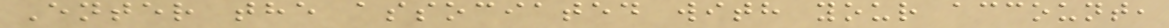Enter the associated with your account,
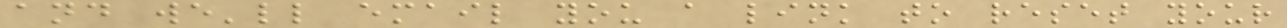and we'll email you a link to reset your
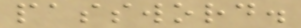password.
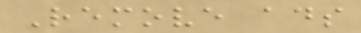Remove ads
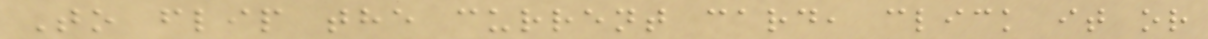To flip the current card, click it or
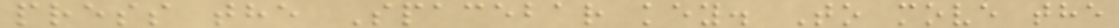press the Spacebar key. To move the
